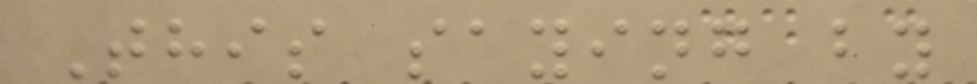This saying by
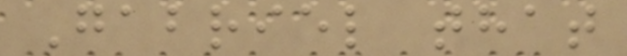Gabriel that
